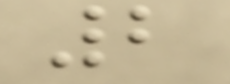2
